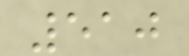510
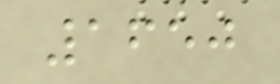1650
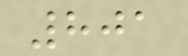801
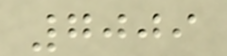7009
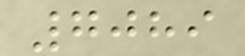7089
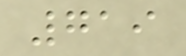719
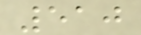510
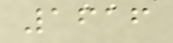1616
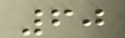60
